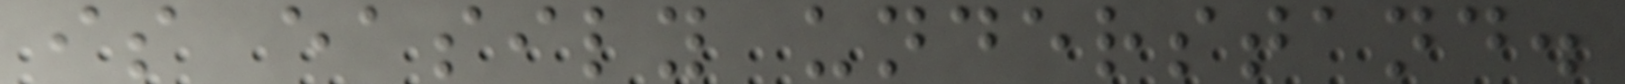is easily understand.
